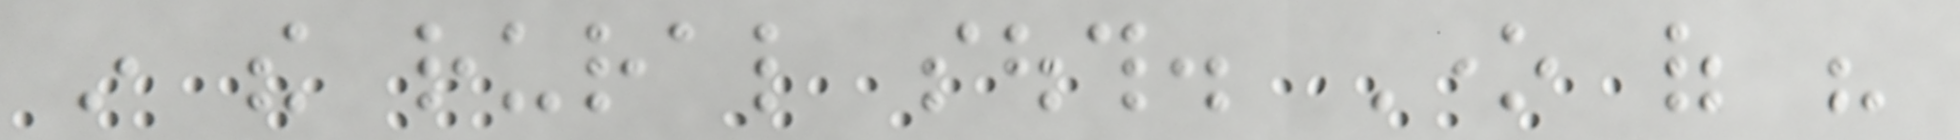in the rural south. One of his
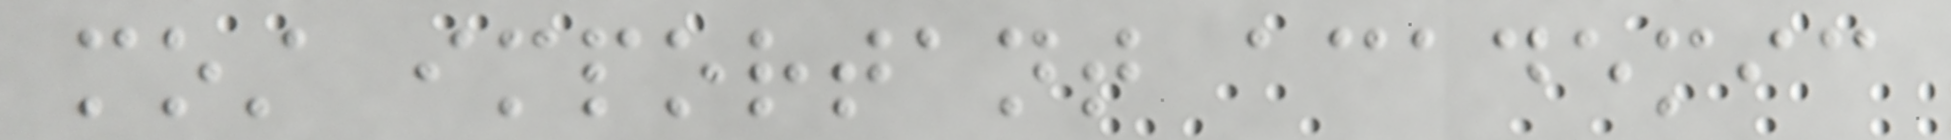most important academic
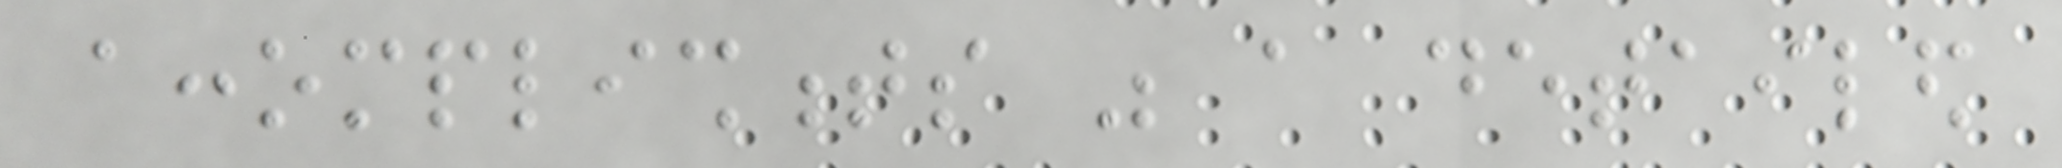accomplishments was a detailed
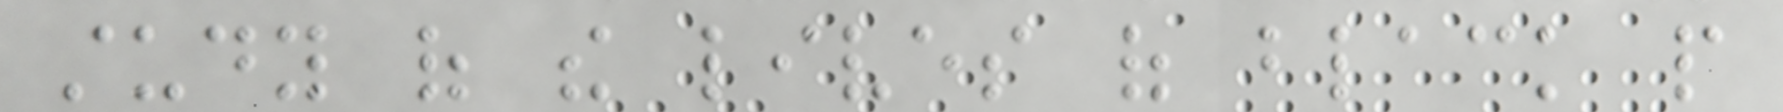study of the lives of black people
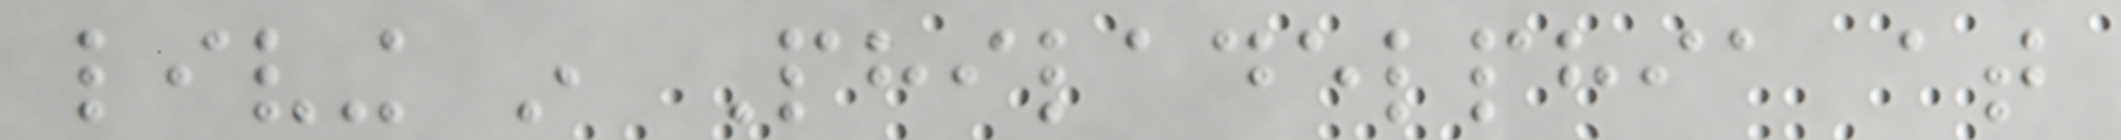living in Philadelphia at
